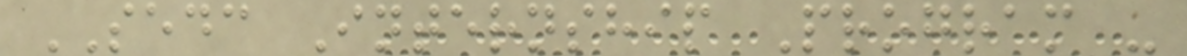SEDC Internship Program -
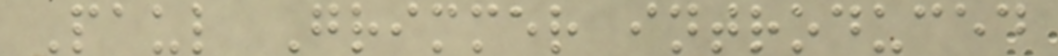Paul Grimmer introduced
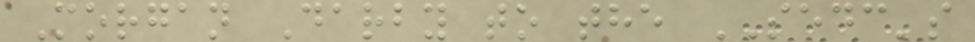Morgan Darby to the SEDC's
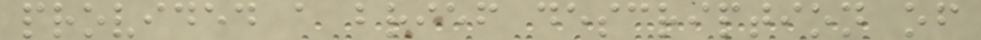provided a brief description of
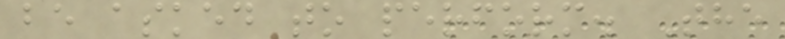be asked to perform. The
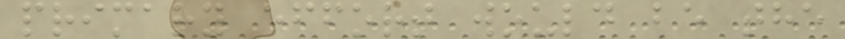primary effort would be the
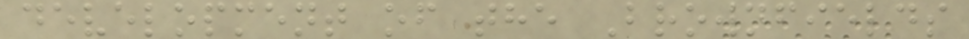development of the Brownfields
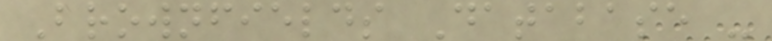Brownfields Database -
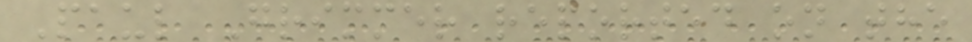Paul Grimmer reported on the
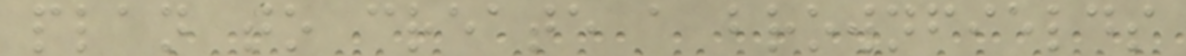plan to create a brownfields
